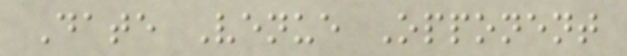Date Venue Opponent
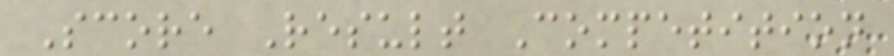Score Result Competition
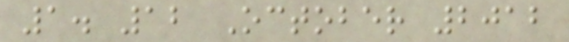1. 12 October 2012
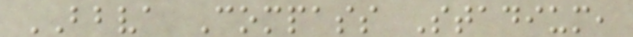BBVA Compass Stadium,
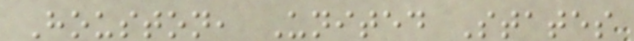Houston, United States
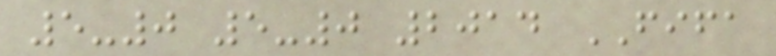5-0 5-0 2014 FIFA
